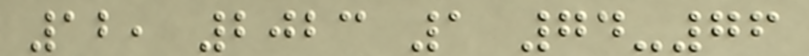12, 2023 1 74-76
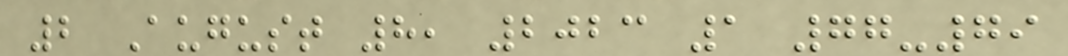2 August 8, 2023 1 77-79
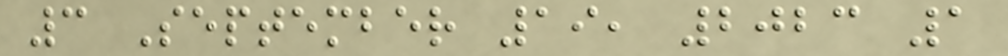3 September 19, 2023 1
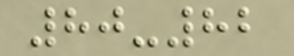80-82
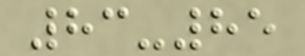83-85
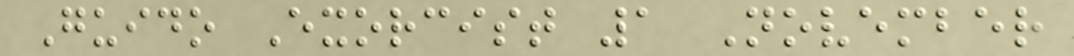Guido Exorcist 1 November
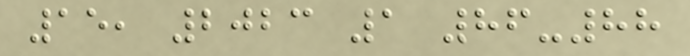15, 2023 1 86-88
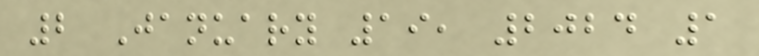2 January 19, 2024 1
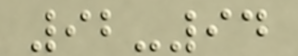92-94
